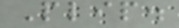Plip.
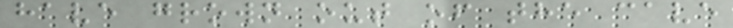have grown out of the cave
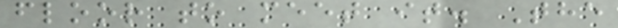floor to meet it. The
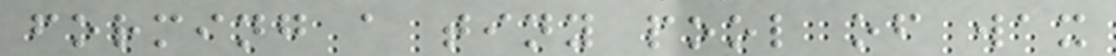forming a tiny pool of wax
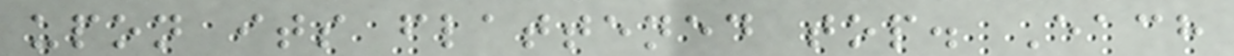upon its flattened top. Each
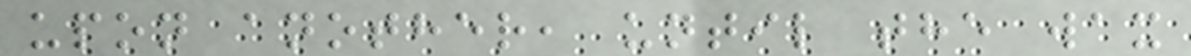upon another, until the wax
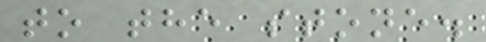to the stone.
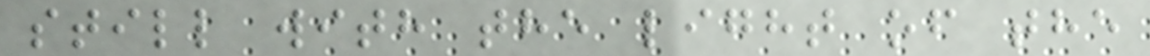still with the light of the
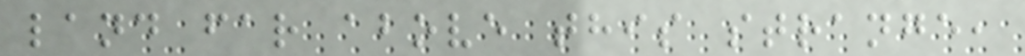land far above this strange,
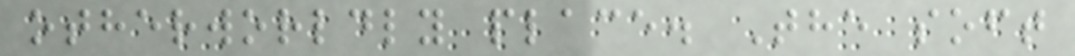otherworldly place. The soft
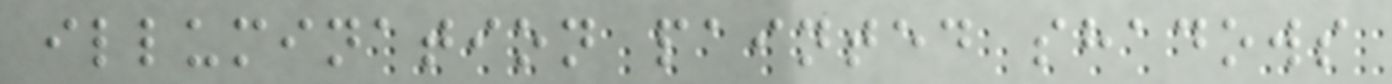illumination painted shadows
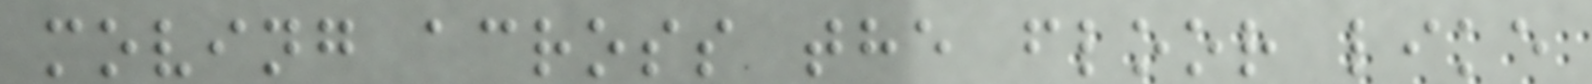moving across the floor like
